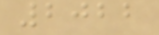2022
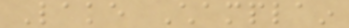Lake Champlain
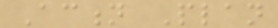Action Plan
